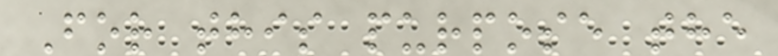For this purpose the
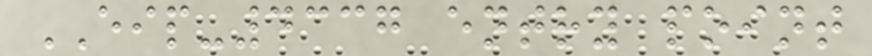EIP-4337 entry point
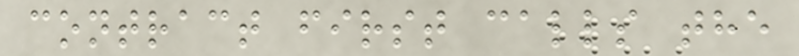contract first calls the
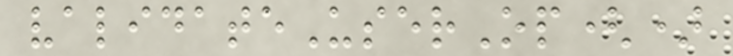validateUserOp()
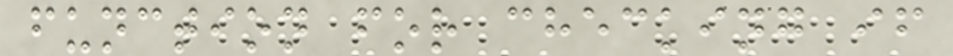function for checking if
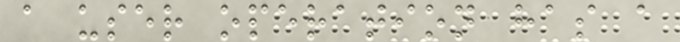a user operation has a
